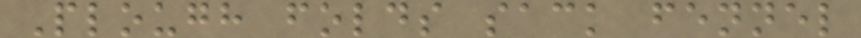Plough folds sack fennel
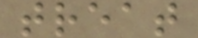treat
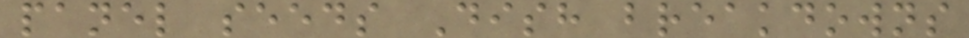panel seeds Dish breakdowns
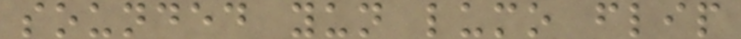sounded yun lumo flip
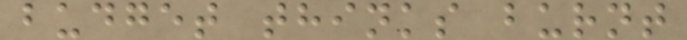budget thinks burnt
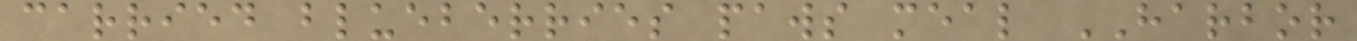carried blueberries paws meal HARBOR
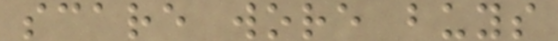scare wore buys
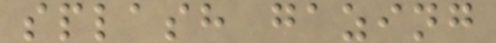splash gazing
